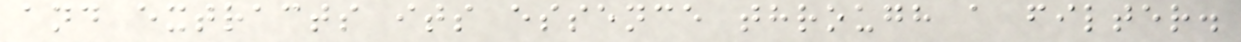and extracts its essence through a filter.
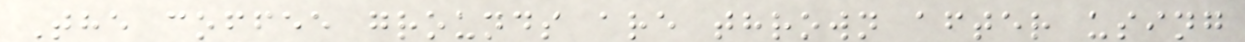The coffee grounds are thrown after using
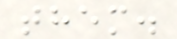them.
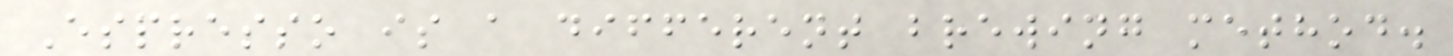Espresso is a different brewing method.
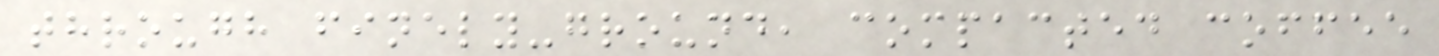through finely-ground, compacted coffee
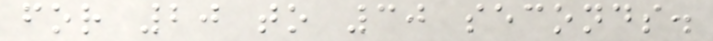for 20 to 30 seconds.
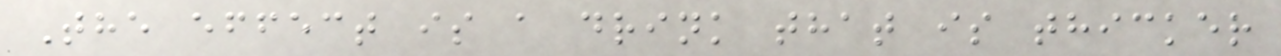The effect is a drink that is thicker
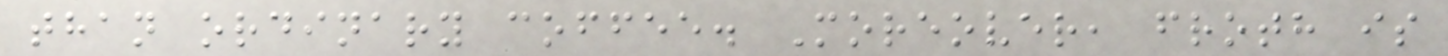than ordinary coffee. Moreover, froth is
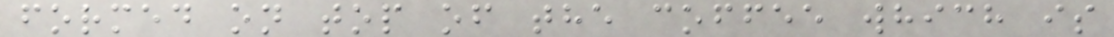formed on top of the coffee which is
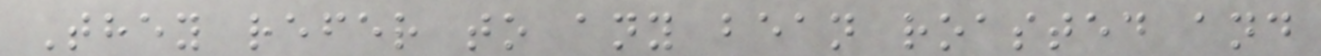They refer to any bean roasted and
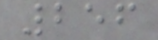256
